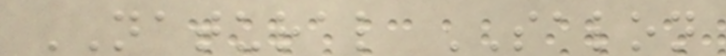NATURAL SALON
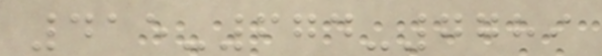415-674-7789
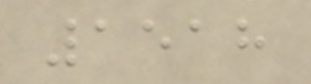1518
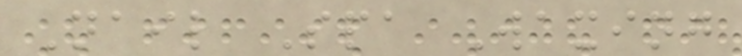Nail Spa Waxing
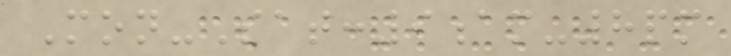Mon-Sat:9am-8pm
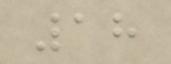18
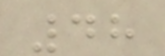48
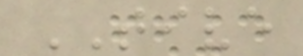TIVE
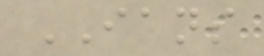IANS
